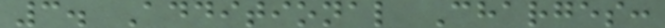3. Additional Charges:
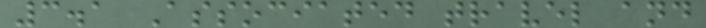3.1 Associated travel and
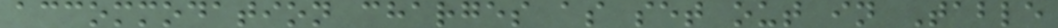accommodation charges as set out in Table
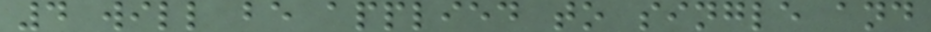4 will be applied to single and
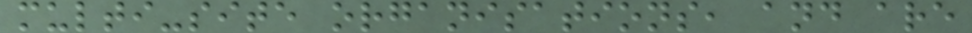multi-site organisations, and are
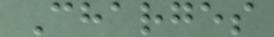Charges
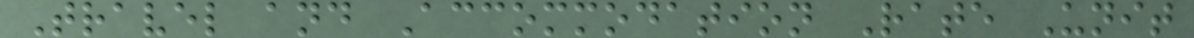Travel and Accommodation Rate Unit
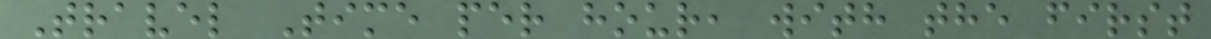Travel Time per hour, with the first
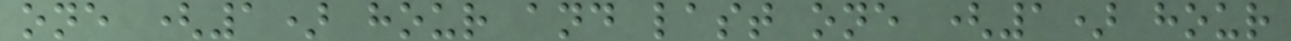one (1) hour and last one (1) hour
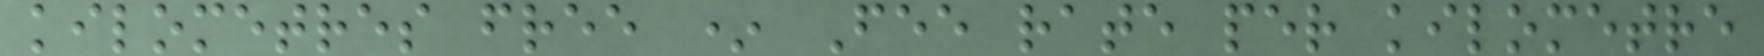kilometres free * Fee rate per kilometre
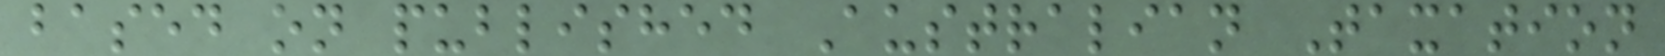based on published Australian Taxation
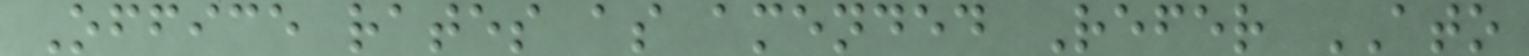Office rates as amended Refer ATO
